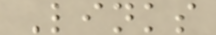Links
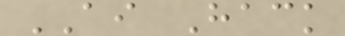AI Hack
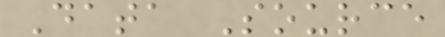Data Source
